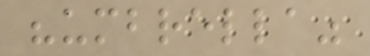"umbrella"
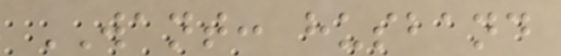WANT: husband
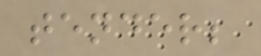tender;
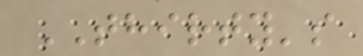THIRTY's
